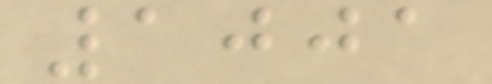1001
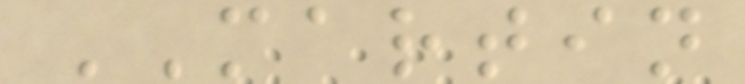MARTIN
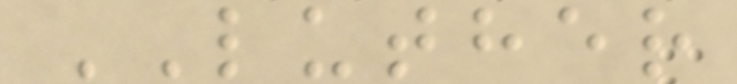LUTHER
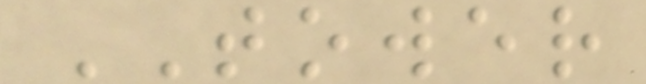TOWER
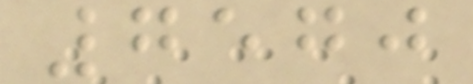7570
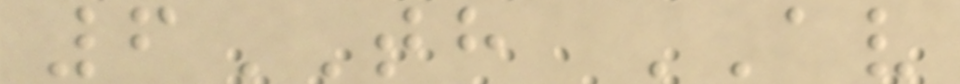6TH AV
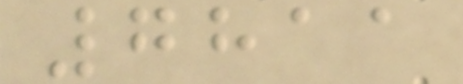7811
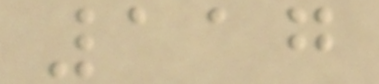117
